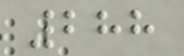288
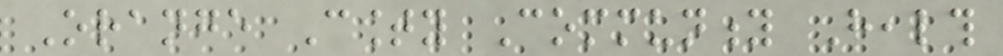Orange County Community Health
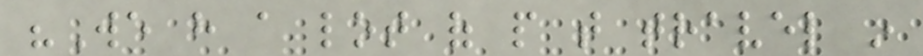"We have a lot of people that travel in
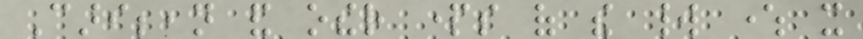Caribbean and other parts of the world where it
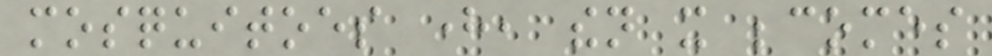mosquitoes here, then it becomes
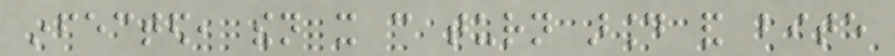infected, then it can turn around and bite
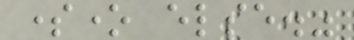someone else."
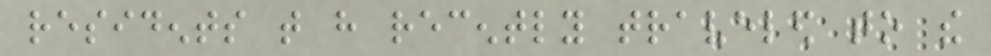residents that have recently traveled to the
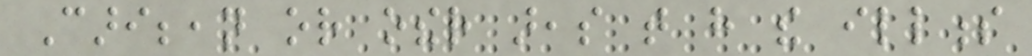Caribbean or other areas that have the illness
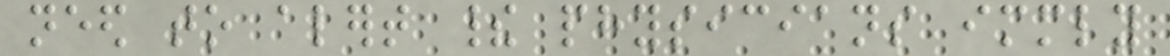need to alert their physicians immediately
